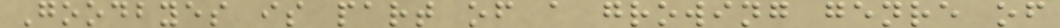Goodbyes is part of a growing genre of
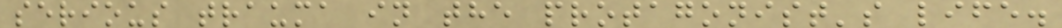serious trauma in the protagonist's life.
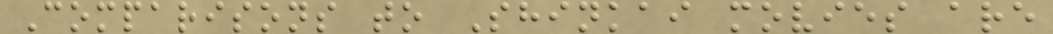Comparisons to Shinkai movies are
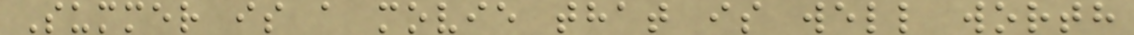Summer is a movie that is well worth
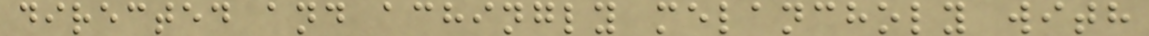directed and achingly melancholy with
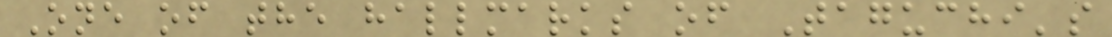One of the hallmarks of Taguchi's
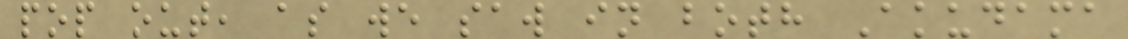pop out, as we saw in both Akudama
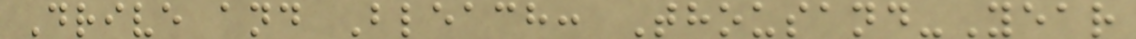Drive and Bleach: Thousand-Year
